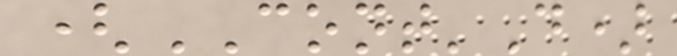(CONT'D)
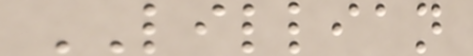LILLIAN
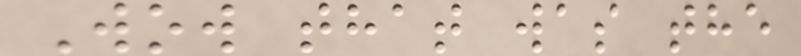Wow that was the
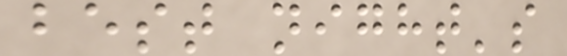best night's
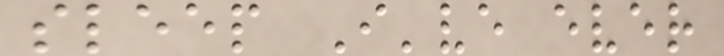sleep I've ever
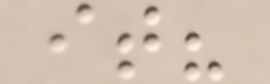it?
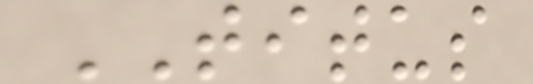TITUS
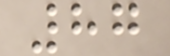87
